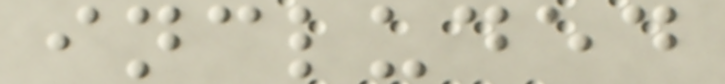included
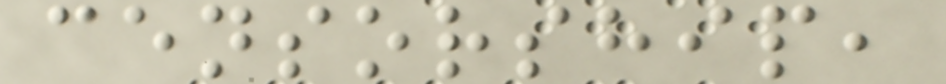censorship,
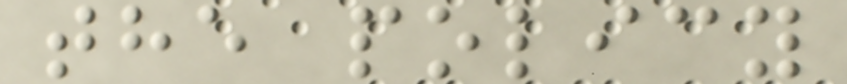the policy
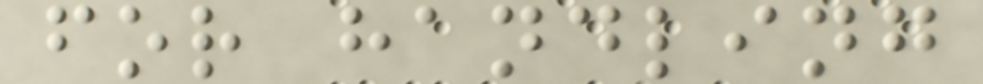for handling
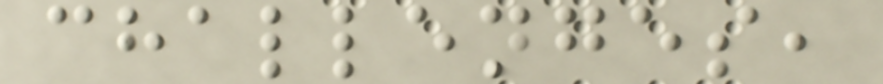challenges,
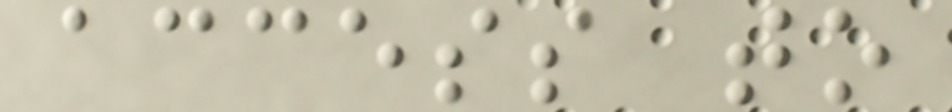access to
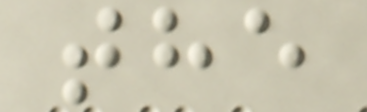the
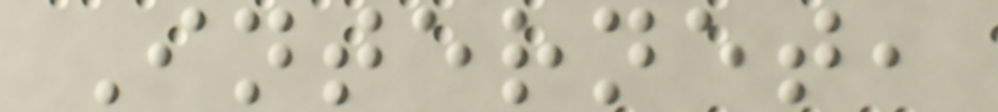Internet,
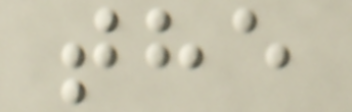the
